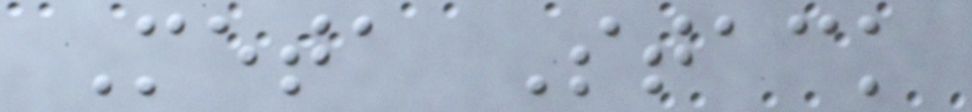Meta Stack
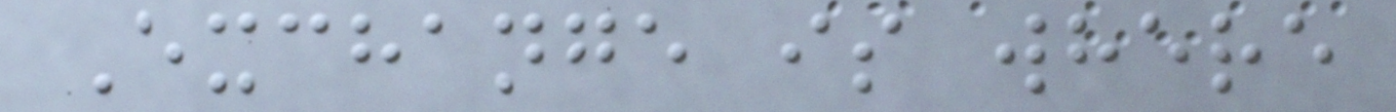Exchange is where
